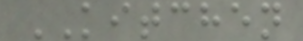KITCHEN
